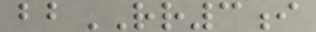bbRR3i
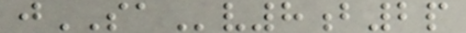jSAv8b2p
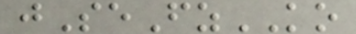jSeFzKO
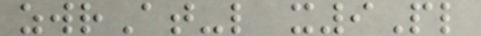zwrAt-l x9Pl
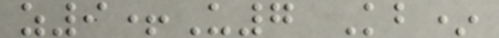z9+U7 Kb*
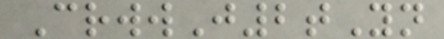CrwwJ2tYn
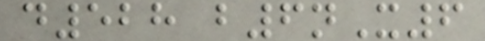d528 b6nX6
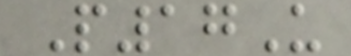P17U
